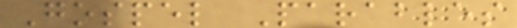Gospel Parables
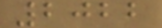2022
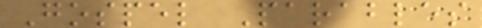Gospel Parables
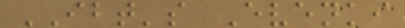IBT's Evenki
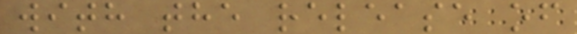with the release of
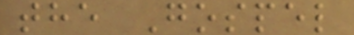the Gospel
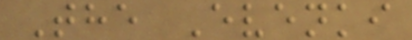The Evenki
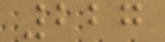227
